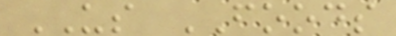US FOODS
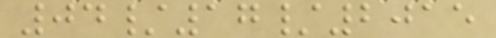04/17/2015
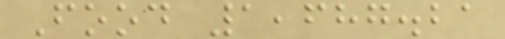Food 1,687.21
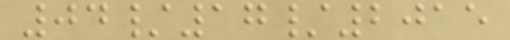04/17/2015
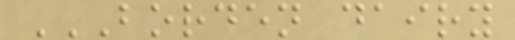BORDEN DAIRY
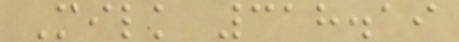Milk 318.19
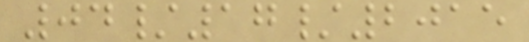04/17/2015
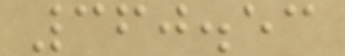360.53
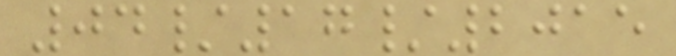04/17/2015
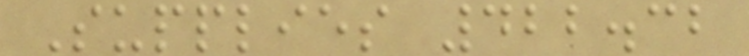Supplies 422.32
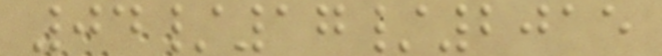04/17/2015
